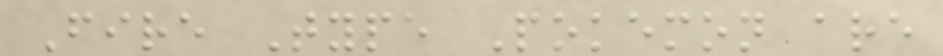Fire Type Pokemon are
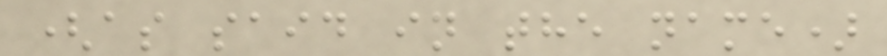(as said in the name)
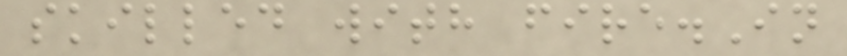skilled with fire.In
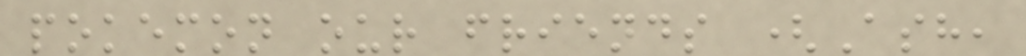pokemon our friends (Ash,
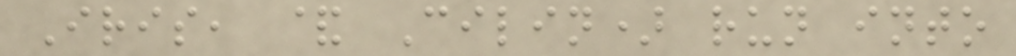Iris, & Cilin) run into
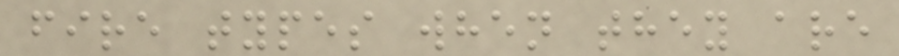fire types when they are
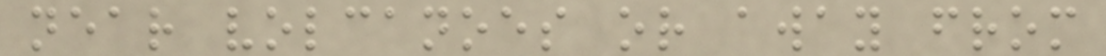near volcanoes or away from
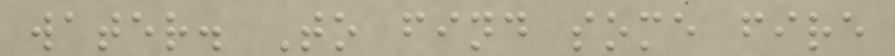water. To find some fire
